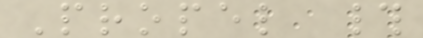Propel #
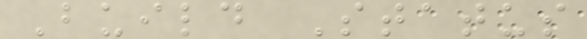Build Status
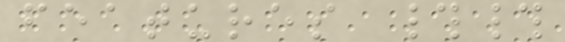features ##
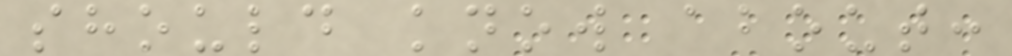should know about:
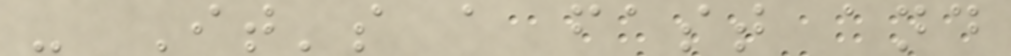- It's a fast and
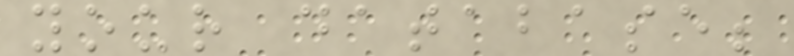your database;
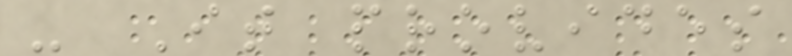- It provides
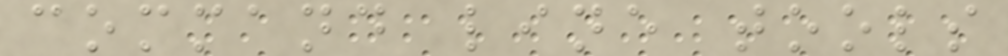command line tools
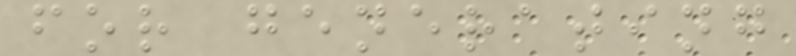for generating
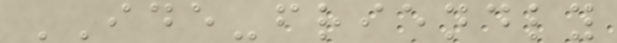IDE-friendly
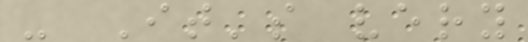- It's very
